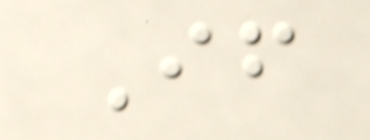If
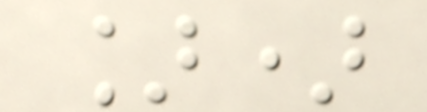])
